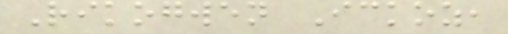Rikogwen Ickoz,
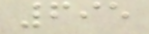695
